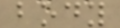body
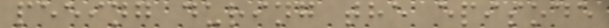peeing during the episode
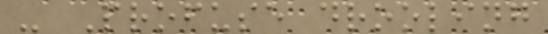- Profuse drooling
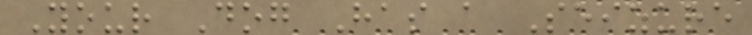Your Dog Has a Seizure
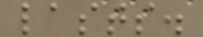lasts.
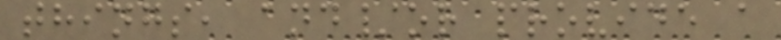things, and/or provide a
